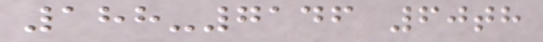188-7146 60th
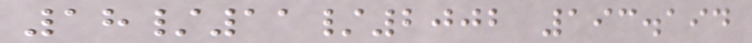18/11/2002 193.194
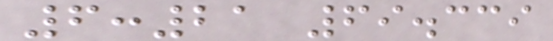6:21 69.339
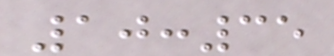10:35
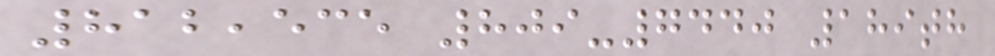812,535 809-7440 189th
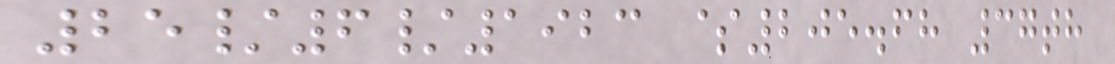25/6/1923 $205.68 37th
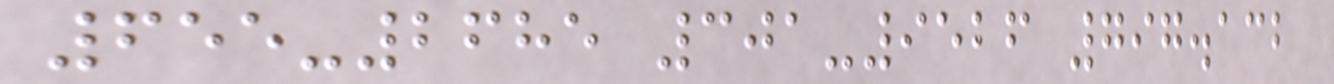655-2685 301-9526 797.132
